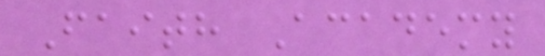Faith Academy
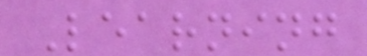Learning
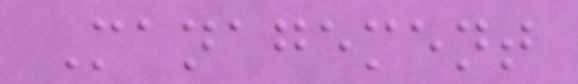Management
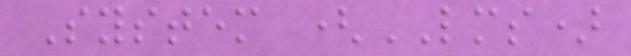System (LMS)
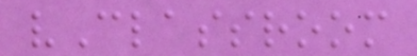vClassroom
